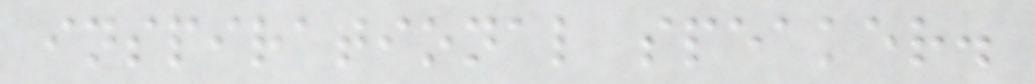inspirational speaker.
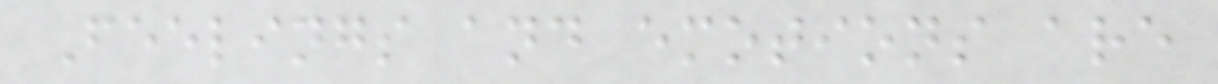Feelings and emotions are
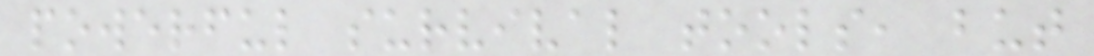powerful survival tools, but
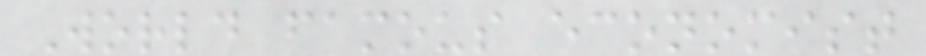World famous economist
